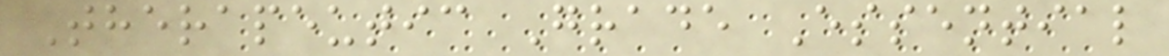Therapeutic Grade Essential
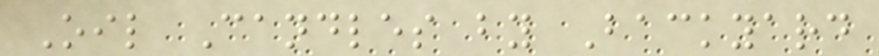Oil Candles by Backyard
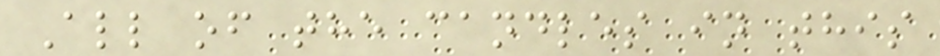All of the candles in this
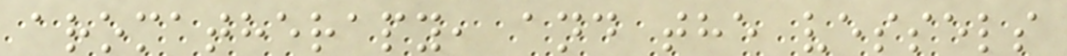aromatherapy, and the vessels
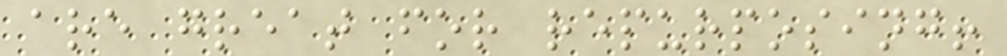are great for repurposing!
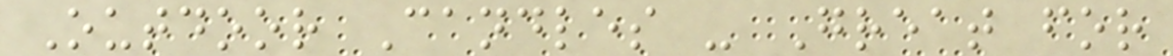Outdoor Candles - Great for
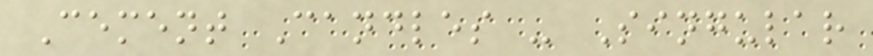Cement Candles - Singular
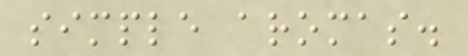simple aromas.
